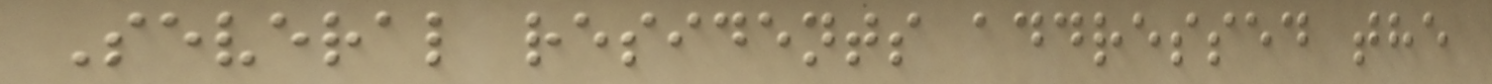Several residents addressed the
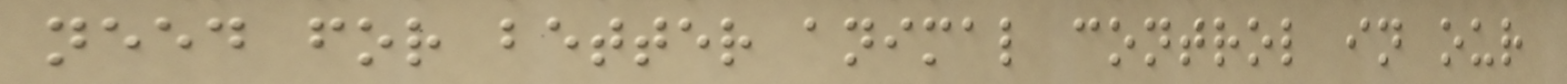need for better animal control in our
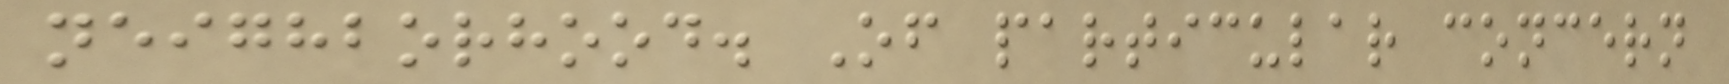neighborhood. Of particular concern
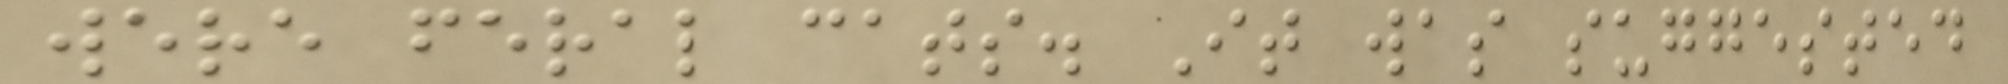were feral cats. It was suggested
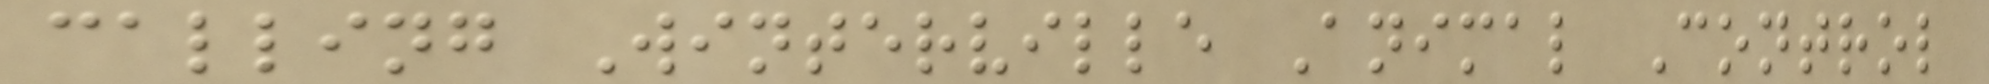calling Winterville Animal Control
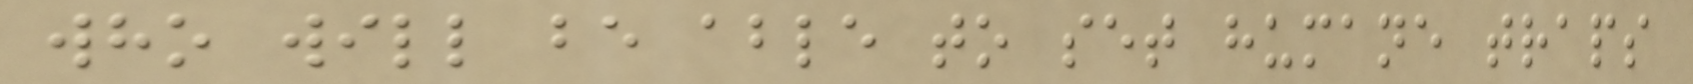who will be able to set humane traps
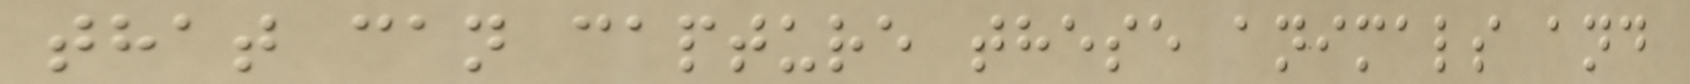that can capture these animals and
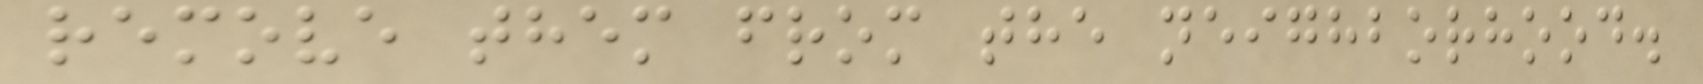remove them from the neighborhood.
